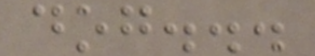dog...
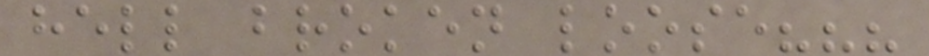hell broken loose???
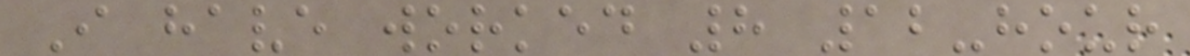I have worked 8 12-hour
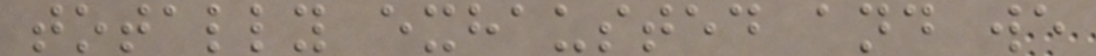totally exhausted and we
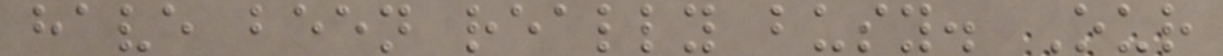have been really busy. Our
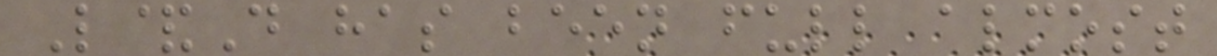L&D has been full almost
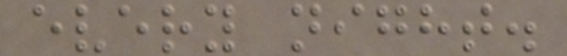every night.
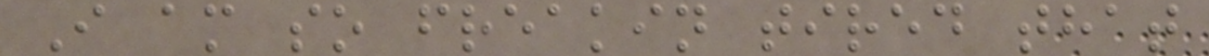I am so freakin tired that
